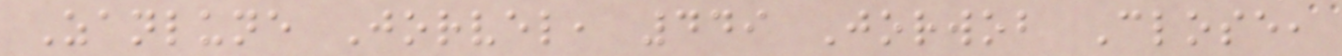Zanlune Jorvel, 449 Jorwob Close,
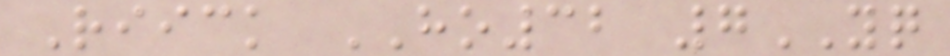Riick HO32 7YQ
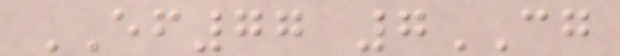EF77 7CG
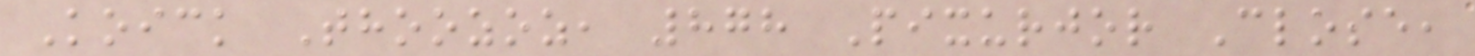Koick Thoozoz, 878 Pixurjor Close,
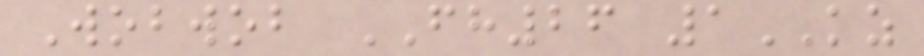Wobwob FH26 1KZ
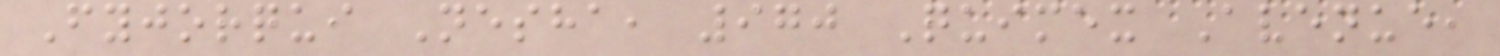Fyjorqui Nesha, 970 Quimex Avenue,
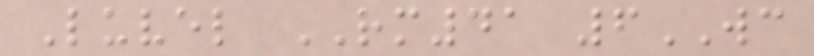Luvel RM41 6WC
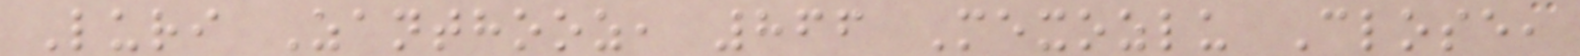Luri Zanthooz, 866 Mexozlu Close,
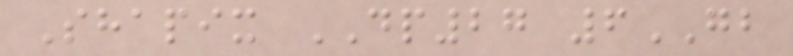Shapix DP27 6GB
